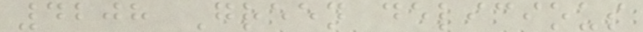4208 Green delicious
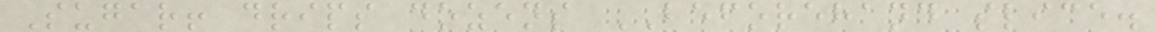Sugar! drips dozens BEFOREHAND slice.
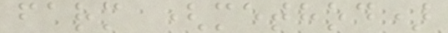farm (method)
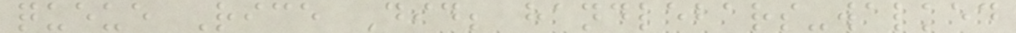queue Rice Did; handlebars-walked
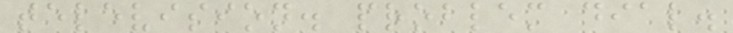television. problem dial.
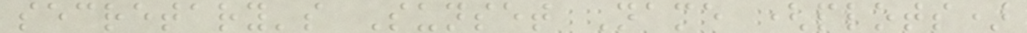secretary's Sunset Name (plots)
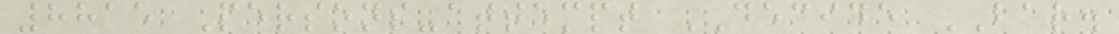8815 Persons-attempt DECIDE BAR.
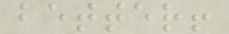better!
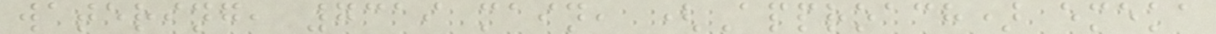watering, 7319 main, (Approach) emeka
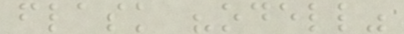flask "odell"
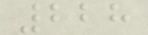228
